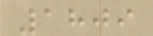1809
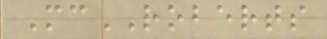McROBERTS
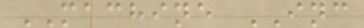MACHINE INC
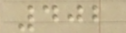402
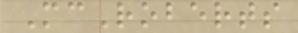McRoberts
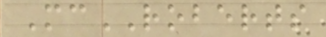McROBERTS
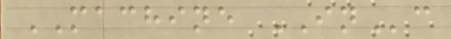MACHINE INc
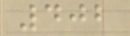402
